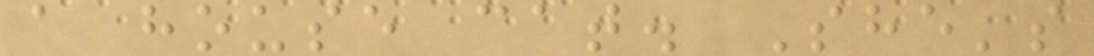a house cat. She's
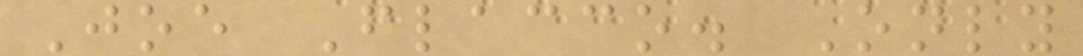Joe Flacco. Only
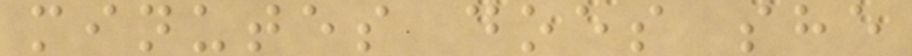minutes does she
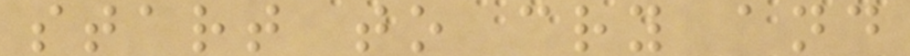start to cry and
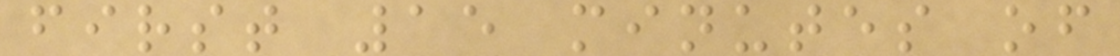first 15 minutes of
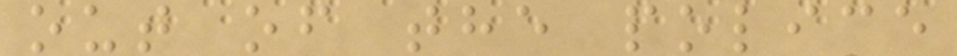out of the police
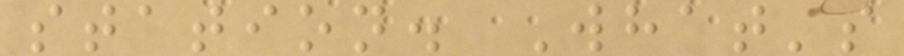station. What's
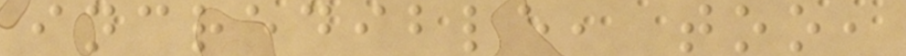incredible, too,
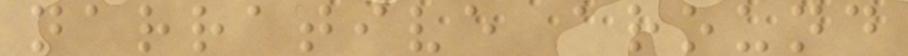narrative around
